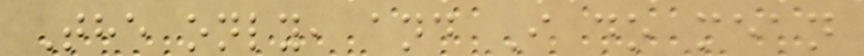The only, and I do mean
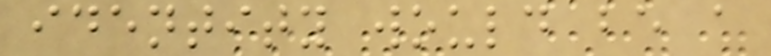identity would be a
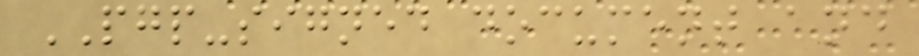PGP-signed document and
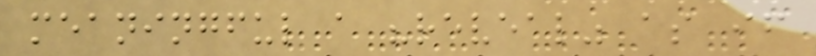meaningful a "reveal" as if
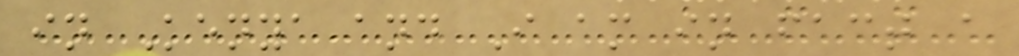in Kenya and I am in fact a
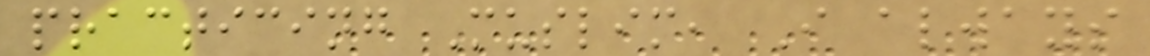practicing Muslim, I always
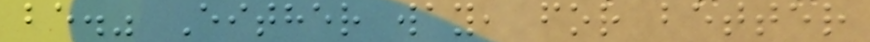be." Either way, for better
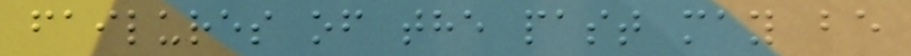failures of the past may be
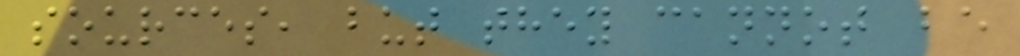sources, but they cannot be
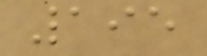195
